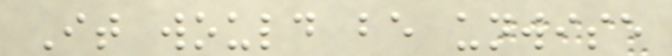It would be unwise
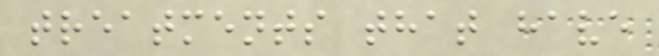treatments that have
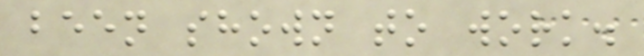been shown to work.
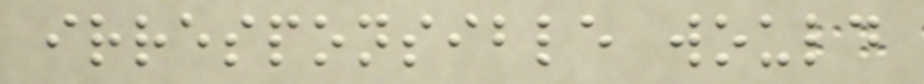irresponsible would
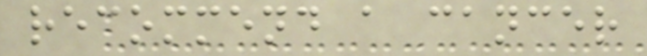recommend a cancer
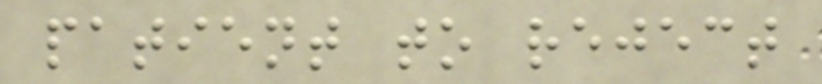patient to reject
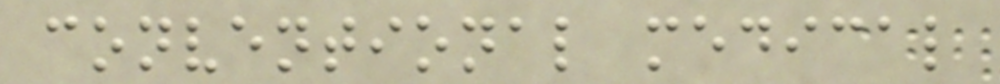conventional medical
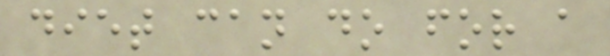diet can do for a
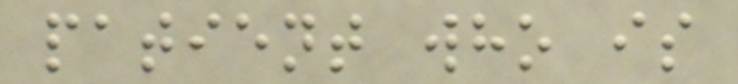patient who is
